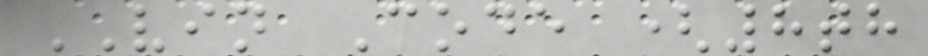VIN Code (8th
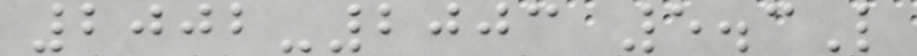2002-2003 5.3L
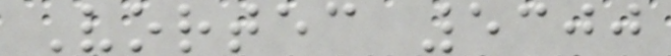Vortec 5300
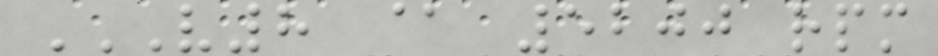V8 @ 5200 RPM
